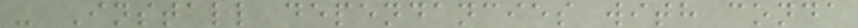- Install dependancies with conda
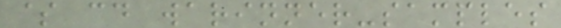$ cd warinner-samples
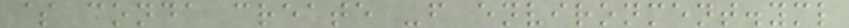$ conda create -f environment.yml
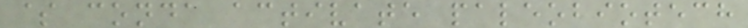$ conda activate paleobiotech
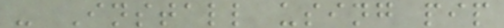- Install using pip
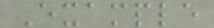Example
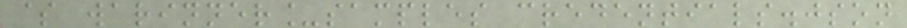$ warinner_samples credentials.json
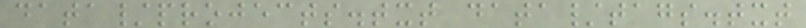data/projects.txt data/tags.txt
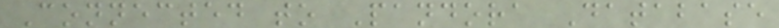Connected to Pandora Database
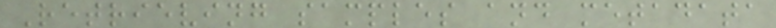Retrieving samples and metadata
